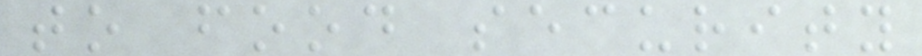to food security
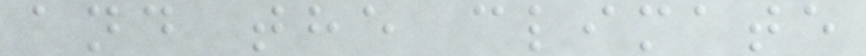and the climate
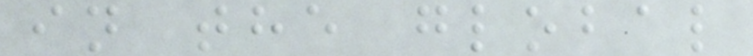in the global
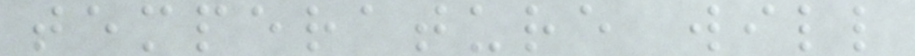temperature will
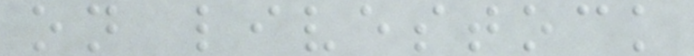on livestock
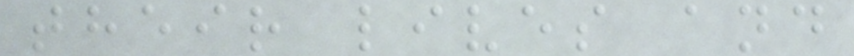their lives and
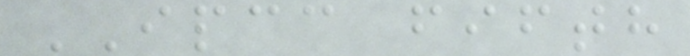IPCC fifth
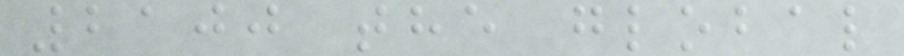2100 the global
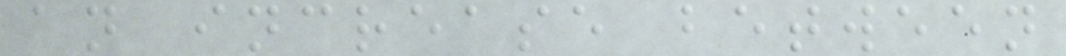an increase between
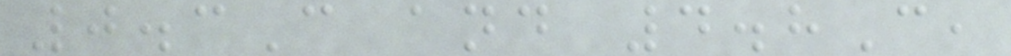0.3C and 4.8C,
